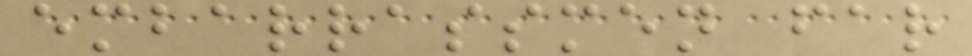embarrassmen far
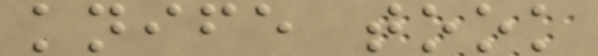knife took
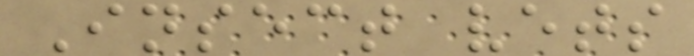Insect vets
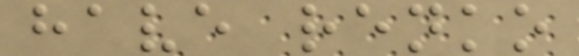have renko
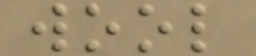wool
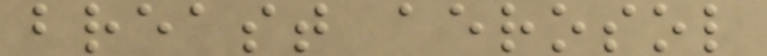breast aerosol
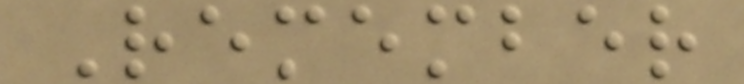Remember
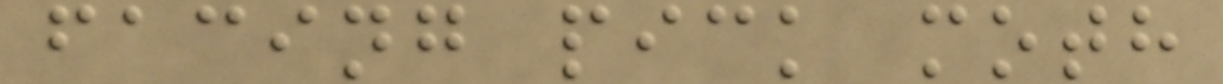facing pick moth
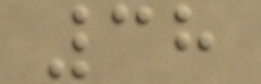38
